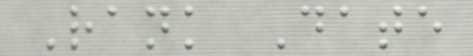Rank Date
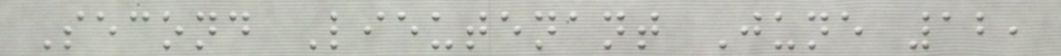Second Lieutenant June 12,
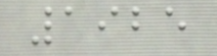1925
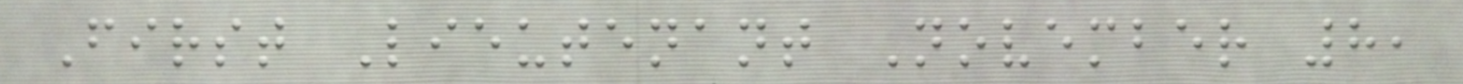First Lieutenant November 8,
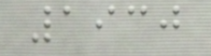1930
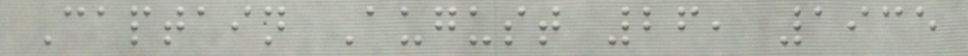Captain August 26, 1935
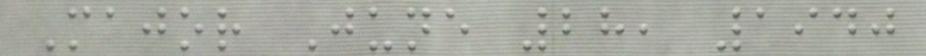Major June 28, 1940
